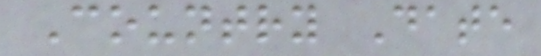Country Date
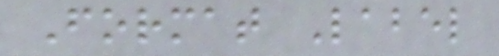Format Label
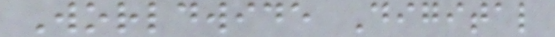Worldwide Digital
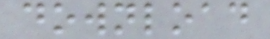download
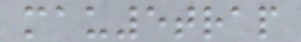mau5trap
